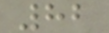82
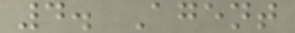4. Agent
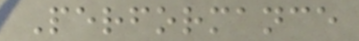Performance
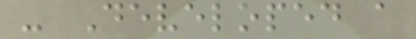- Developed a
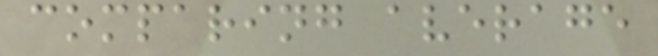comparing average
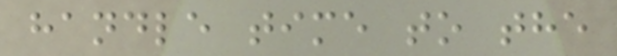handle time to the
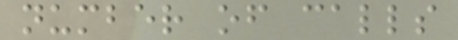number of calls
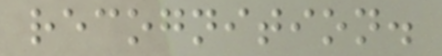recognition.
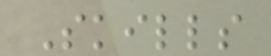Skills
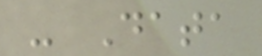- Data
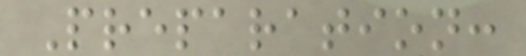Preparation:
